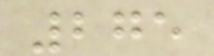275
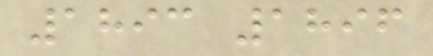1893 1896
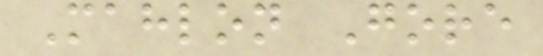Mahlon Gore
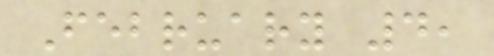February 4,
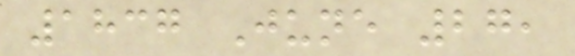1837 June 27,
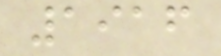1916
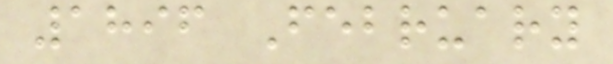1896 February
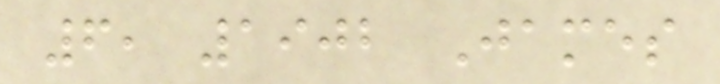6, 1902 James
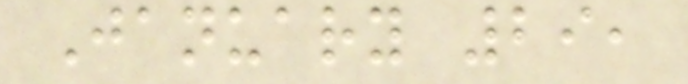January 29,
